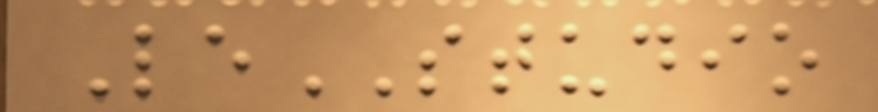LeSTUDIO
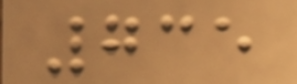735
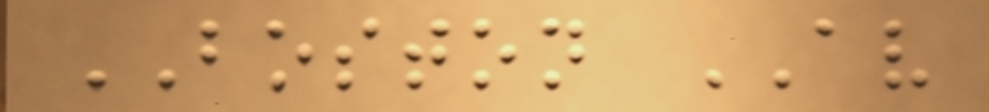BOSTON AV
